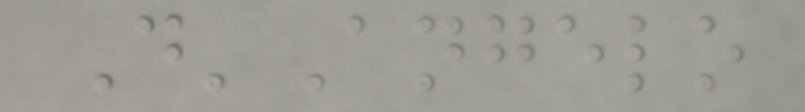D'Angelo
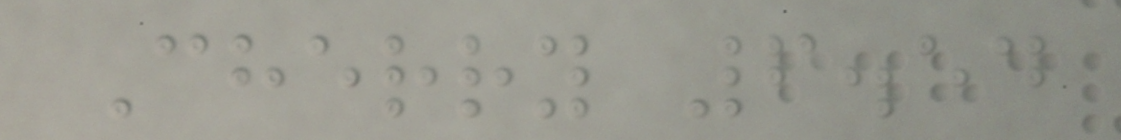Cherry 6.54
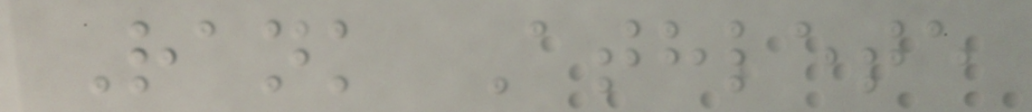Rank Athlete
